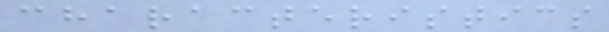characteristics
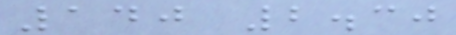140 2.30
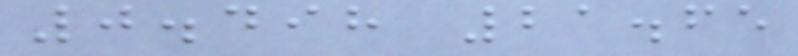0.498 21.65
